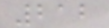212
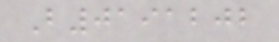B0191202
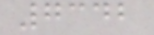7342
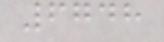6748
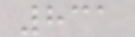831
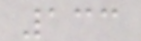133
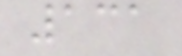131
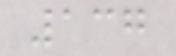137
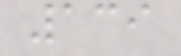139
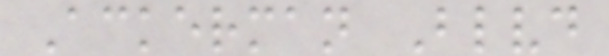Ackerman Blvd
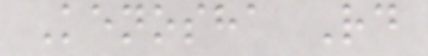Kenosha Rd
